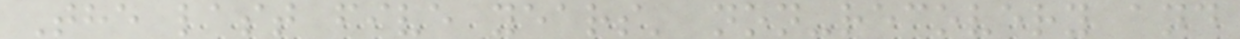The last five years' non-recovery and
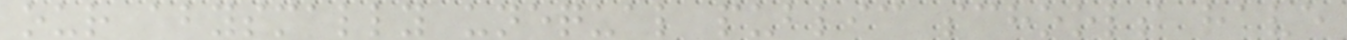our abysmally unequal public schools have
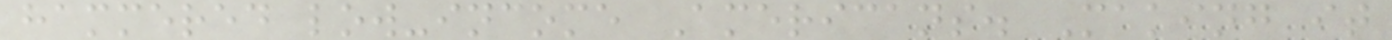hammered low-income Americans. Making it
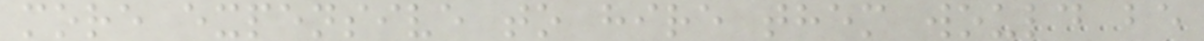more expensive to hire them would be
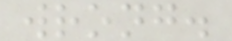wrong.
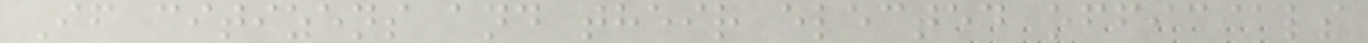If citizens and their elected officials
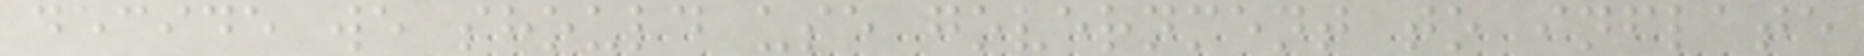decide we should use government to inflate
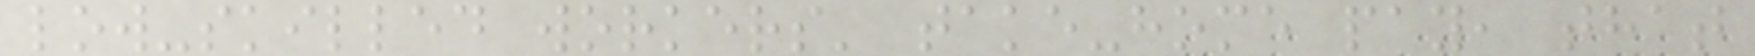low-skilled workers' take-home pay, that
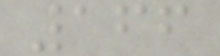166
